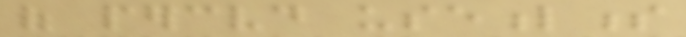of perceived usefulness
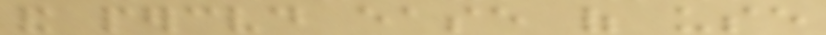and perceived ease of use
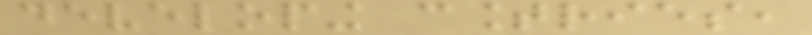developing countries,
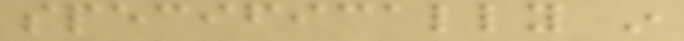specifically in
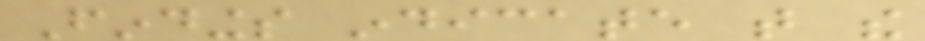Findings indicate that the
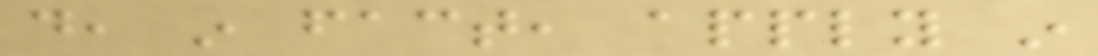do, in fact, apply in
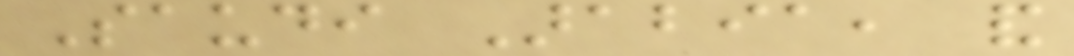Saudi Arabia, and
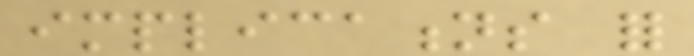implications for
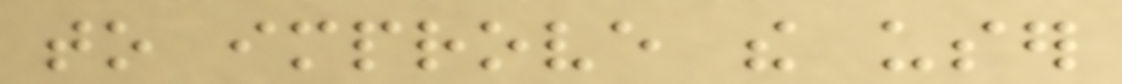to improve the user
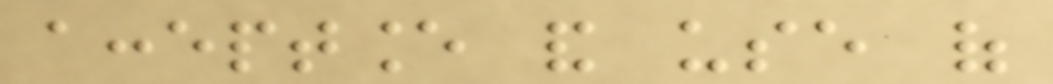acceptance and use of
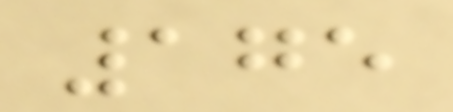175
